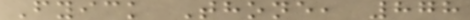Fyick Thone, 878
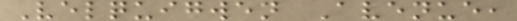Velquigwen Avenue,
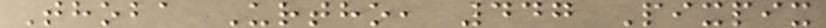Thoba Urtho, 447 Pixpix
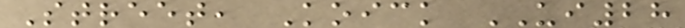Street, Koick UI28
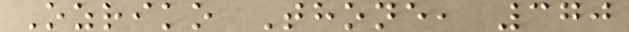Ozriko Thone, 370
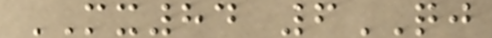MX84 6QJ
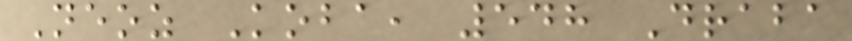Neoz Koba, 548 Draba
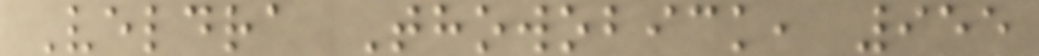Veldra Thowobick, 955
